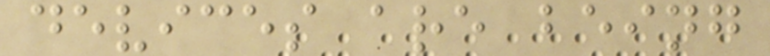devices are being
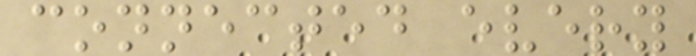connected every
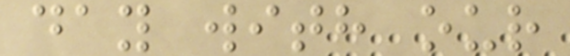day with our
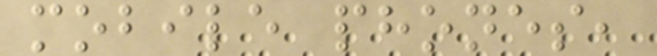mobile phones,
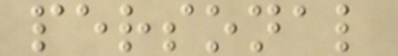personal
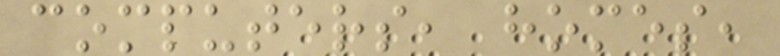computers, homes,
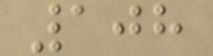108
